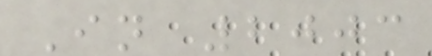In 2003
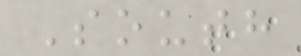South
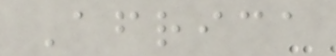Africa
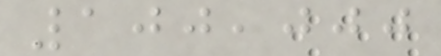100,000
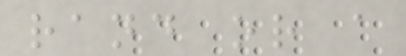rand or a
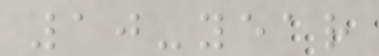10-year
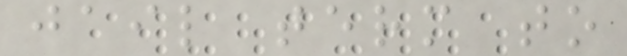jail term to
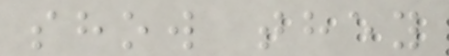show they
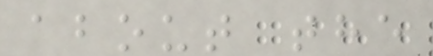about the
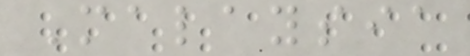Malaysia
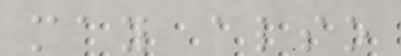may also
